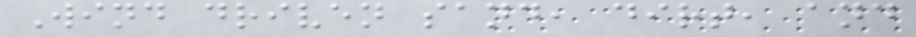Wind driven sand, dirt, and
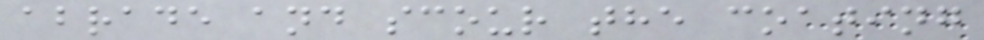abrade and scour the coating
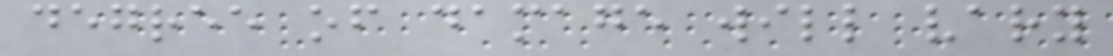degree of damage will vary
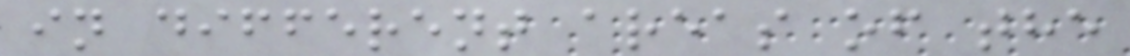in different areas of the
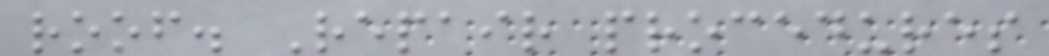roof. Repair procedures
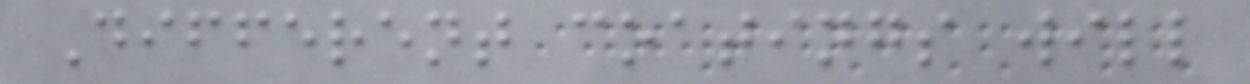Different coatings will
